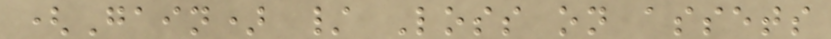(Gain) / Loss on assets
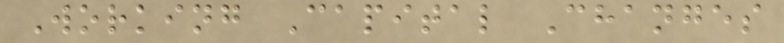Working Capital Changes
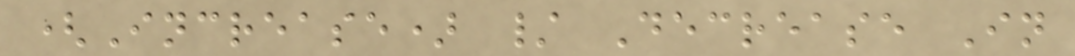(Increase) / Decrease In
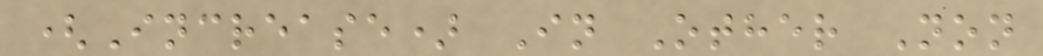(Increase) In Other Non
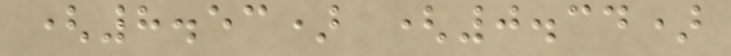(8.53) (0.34)
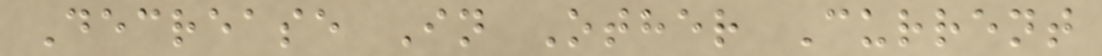Decrease In Other Current
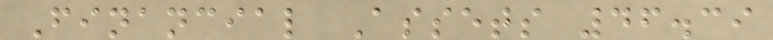Financial Assets 46.39
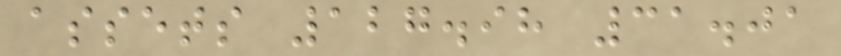assets 127.98 31.01
